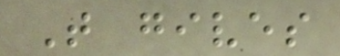That gives
